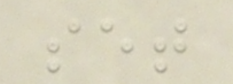set
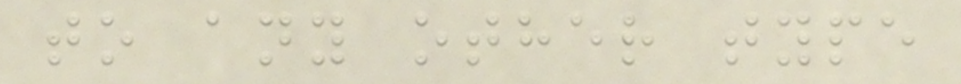to any other type
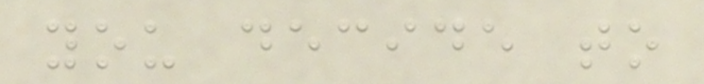you decide to
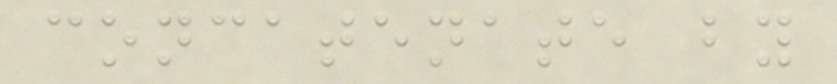concatenate by
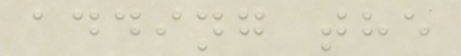adding the
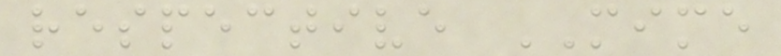respective MIME
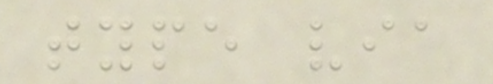type via
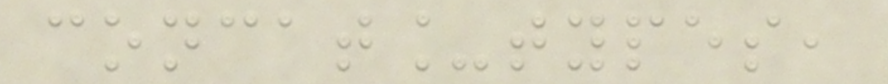concat_types,
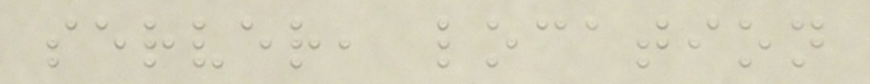server, location
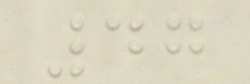47
